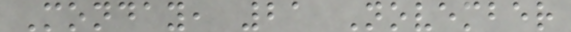Monday, 21 November
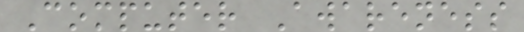Computer Awareness
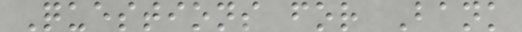Questions for Bank
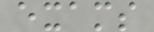exams
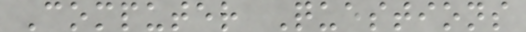Computer Questions
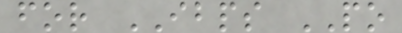for IBPS PO
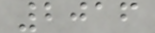2016
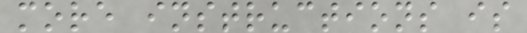more instructions is
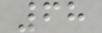68
